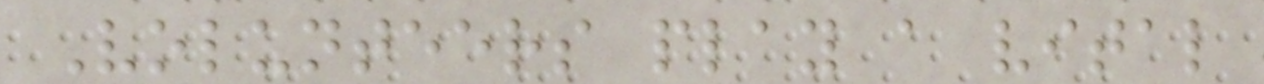Volunteers play a vital
